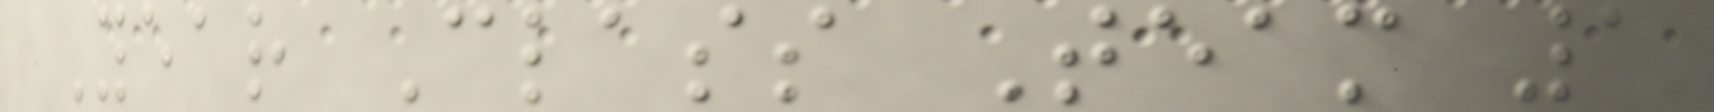Year Class Team 1
